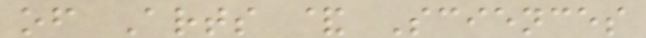of Arts & Sciences
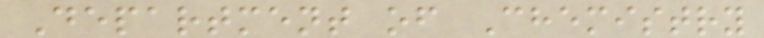Department of Chemistry
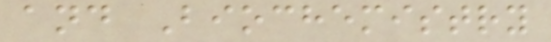and Biochemistry
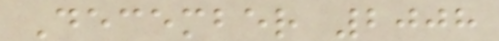December 2008
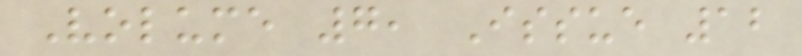Volume 7, Issue 12
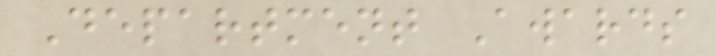Department Awards
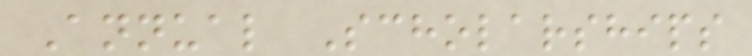Annual Scholarships
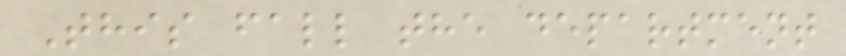This fall the department
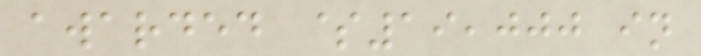awarded $19,000 in
